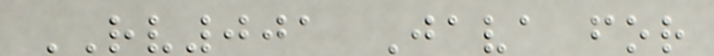RV001 Java for
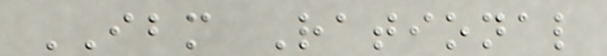IBM Rational
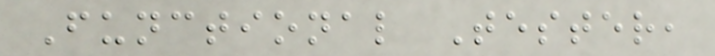Functional Tester,
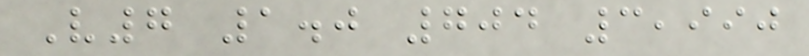V7 1.0 704 3,990
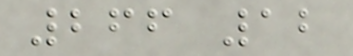266 12
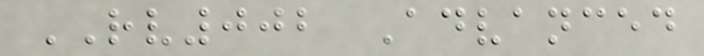RV002 Advanced
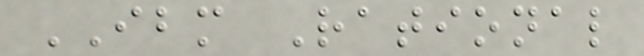IBM Rational
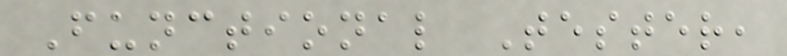Functional Tester,
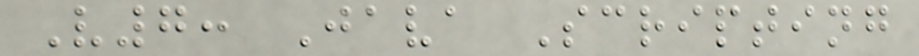V7: Java Scripting
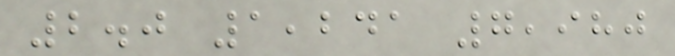2.0 1,241 7,980
